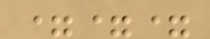===
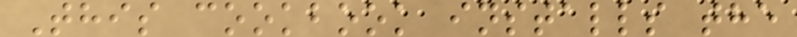This cookbook installs the
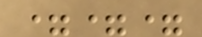===
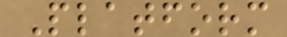Platform
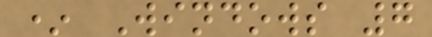* Windows 7
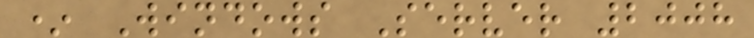* Windows Server 2008
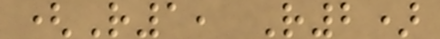(R1, R2)
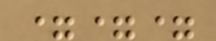===
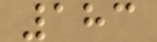183
